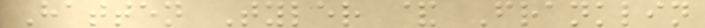Hatten Tyler & Franklin
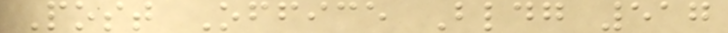Post Office Bldg 517
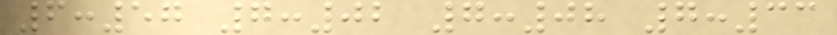6:57 7:02 7:08 7:33
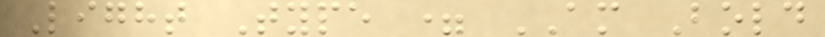Light Type = AM Bold
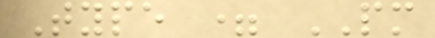Type = PM
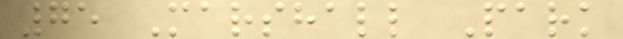75 Marshall Park
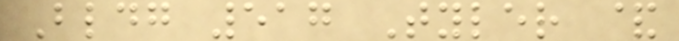Bldg 517 Tyler &
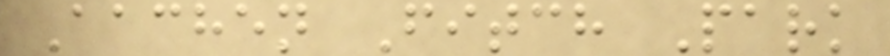Aachen Fitch Park
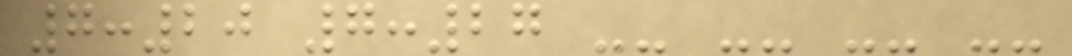7:20 7:27 -- -- -- --
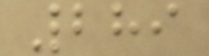289
